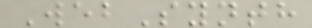WebSynth
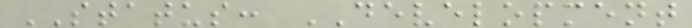STATUS: DEVELOPMENT
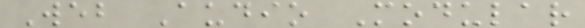Web Audio Modular
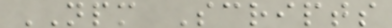NPM Scripts
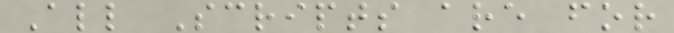All Scripts are for
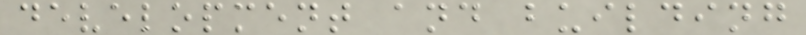development and building
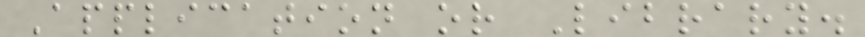Application or Library.
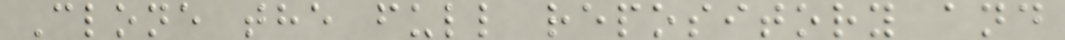Clone the full repository and
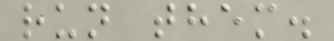run them.
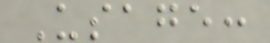Usage:
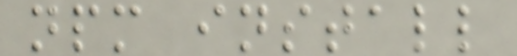npm install
